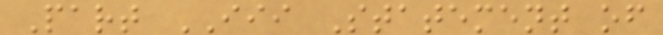Part III Statement of
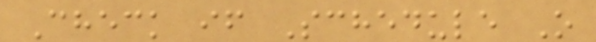Check if Schedule O
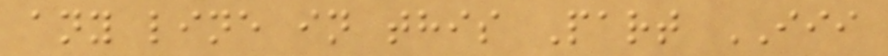any line in this Part III
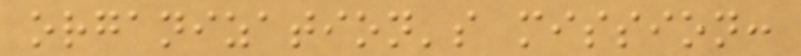organization's mission:
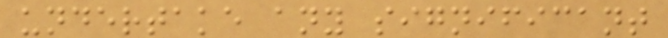undertake any significant
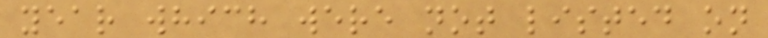year which were not listed on
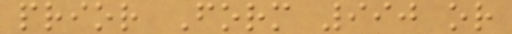prior Form 990 or
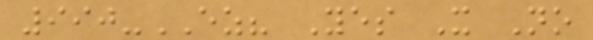990-EZ? Yes X No
